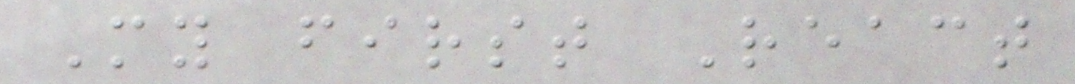My first React
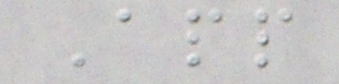App
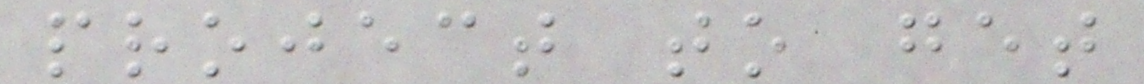project to get
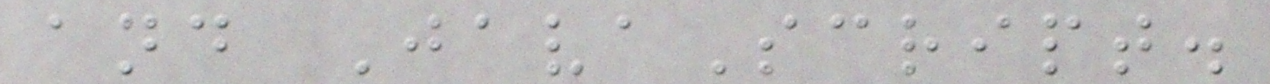and JavaScript.
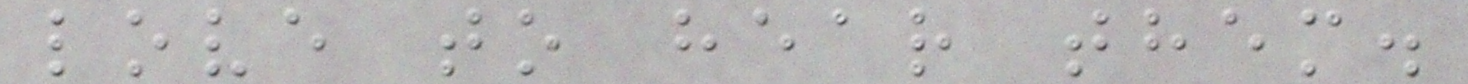love to hear them.
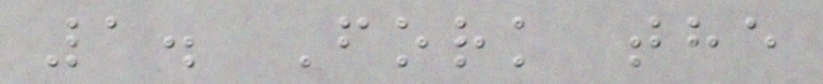1. Fork the
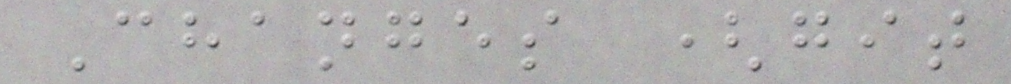Changes (git
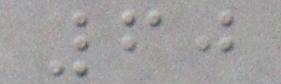60
